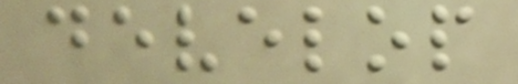develop
